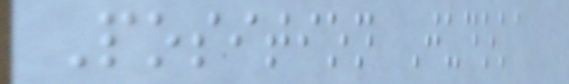Position Judoka
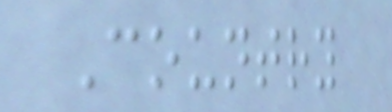Country
